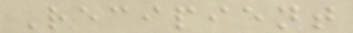Recipient
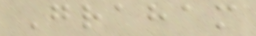Graham
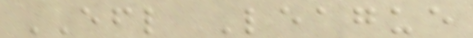EFL League
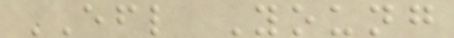EFL Young
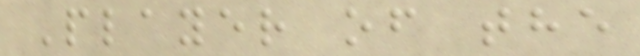Player of the
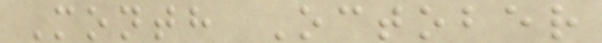Month October
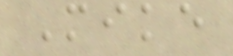Mike
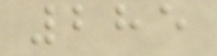285
